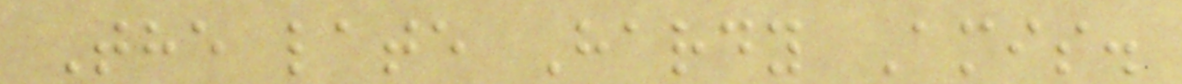The late Hardy Amis.
